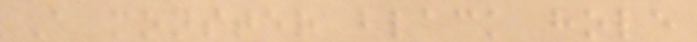A monster black hole
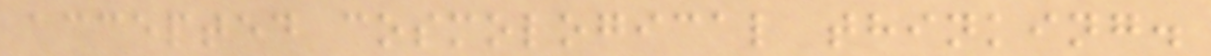accepted cosmological thinking.
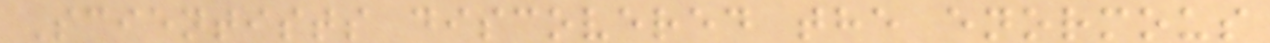Scientists discovered the enormous
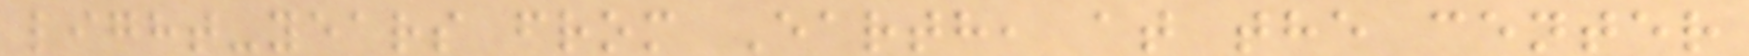light-years from Earth, at the center
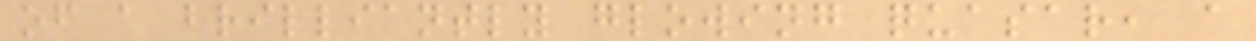of a brilliantly glowing quasar, a
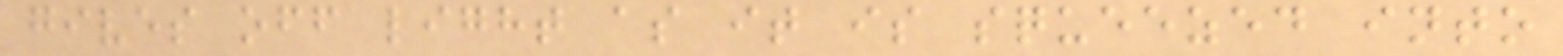gives off light as it is squeezed into
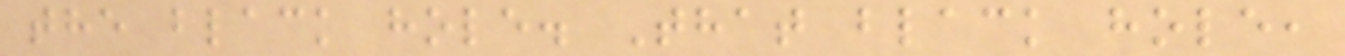the black hole. That black hole,
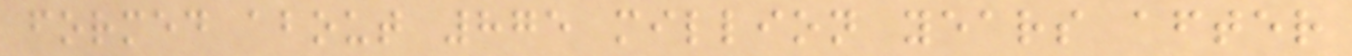formed about 875 million years after
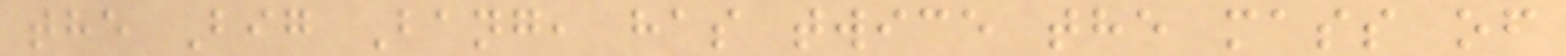the Big Bang, has twice the mass of
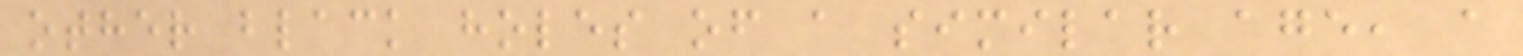other black holes of a similar age, a
